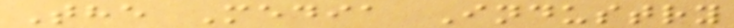The Media Industry
